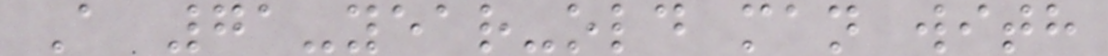A 71-year-old man with
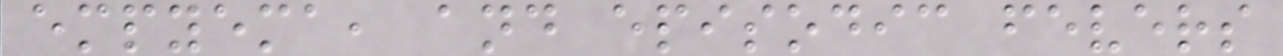empyema, and episodic fevers
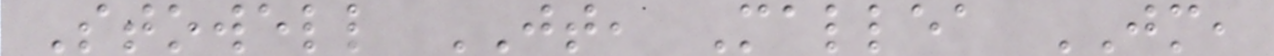Stowell JT, Mallea JM,
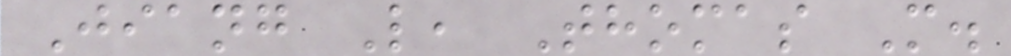Jiang L, Thomas M.
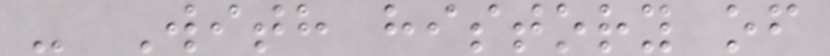- With history of
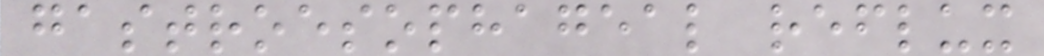gastroesophageal reflux
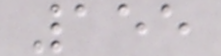155
